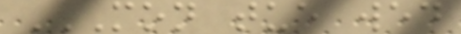MON TUE WED
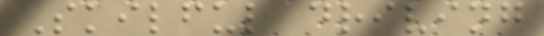Skilful driving
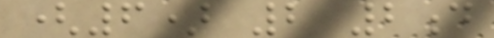(6) 2 2d
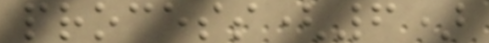process(6)
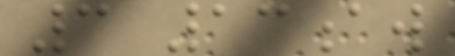3 13aw
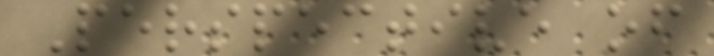Perspective of
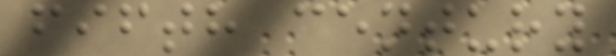fifth century
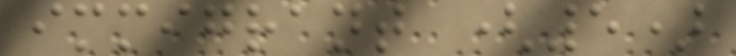immigrant (5)
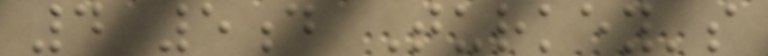4 5d Turkey's
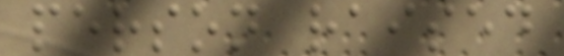person raised
